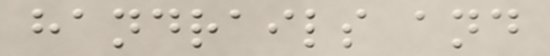handrails and
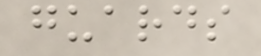guards
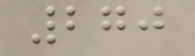270
